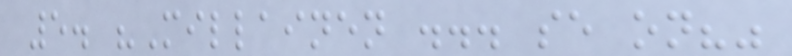5. "Millainen ... se on?"
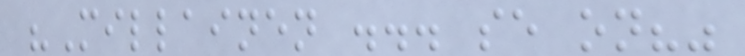"Millainen ... se on?"
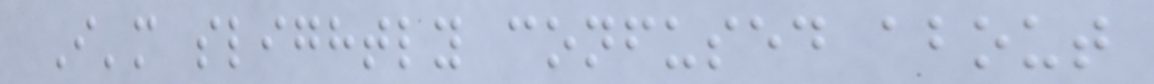I'm slightly confused about
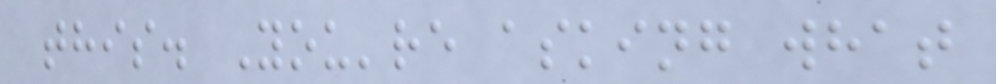this. You're asking what
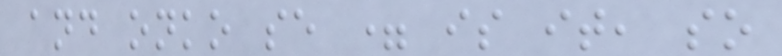and onko se = is it, so
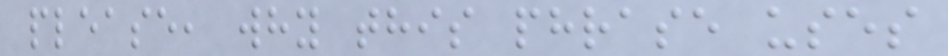please, why this phrase uses
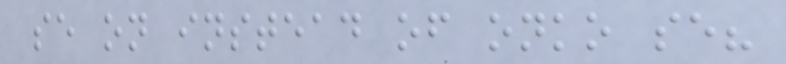se on instead of onko se?
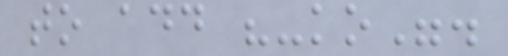to add "-ko".
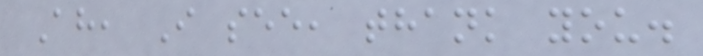Ah, I see, thank you.
